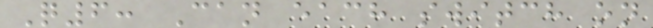Q6: Can each switch on
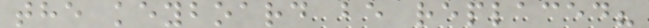the keyboard be replaced?
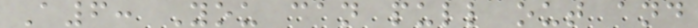A6: You can pull out and
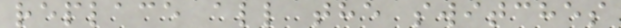replace all the switches
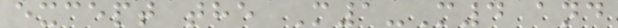except the M1-M4 and
